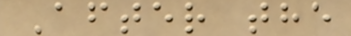After the
